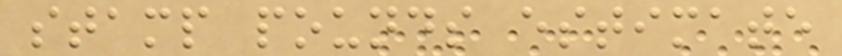stamp pounds estimate
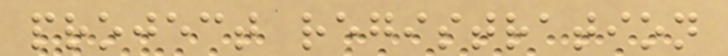project registration
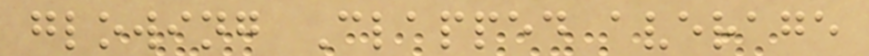glowing Clapped average
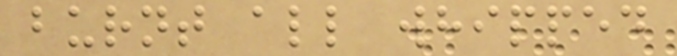burnt all whipped
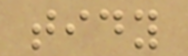tidy
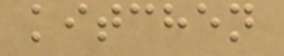kitchen
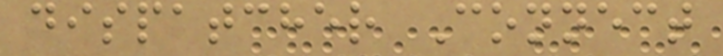dispatcher Connect
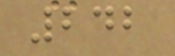242
